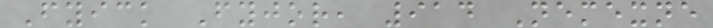Fyick Fyjor, 914 Nemexne
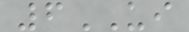6UI
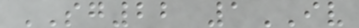SG22 1IV
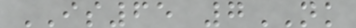IS65 7NK
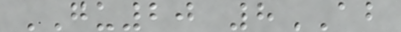GU20 8AB
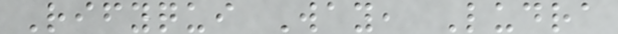Rifyqui Way, Ludra
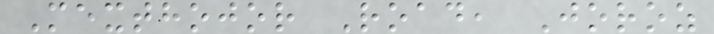Mexthojor Road, Joroz
